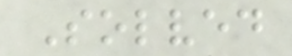Solved
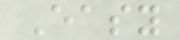Easy
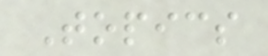Topics
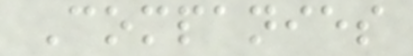Companies
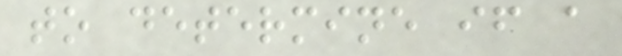to determine if a
